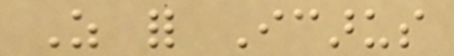As for Icarus
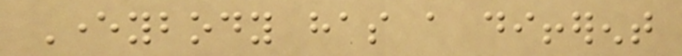Everybody has a different
